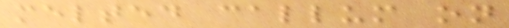melted callum on
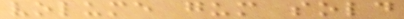volume gum sold
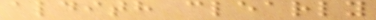aldith clearly
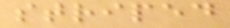striped
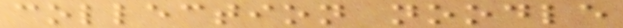collection noodle
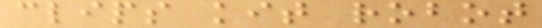clips kit robot
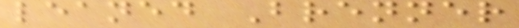leaned Brenner
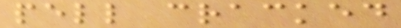pell cracked
